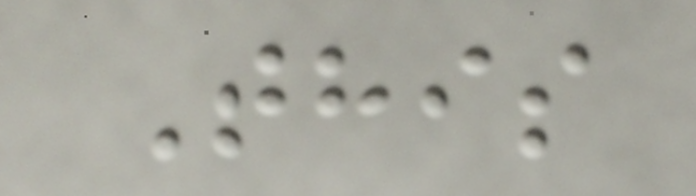This
